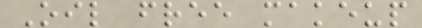Oil free makeup
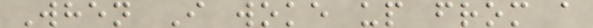When I woke up from a
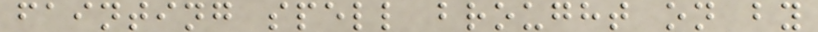fainting spell brought on by
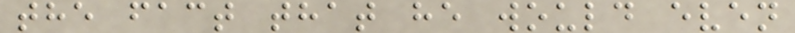the fact that he would even
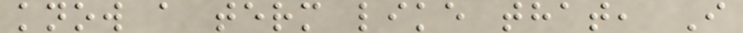know a term like that, I
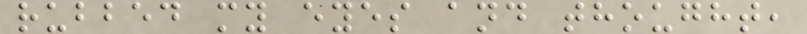rubbed my eyes and thought,
